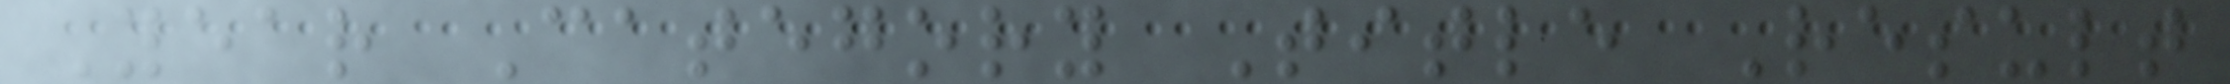Year Category Title Result
